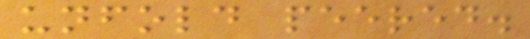unfold peered.
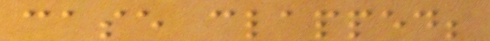case clapped;
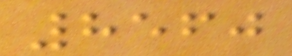8560
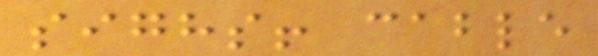sighs! cable
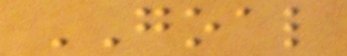GOAL
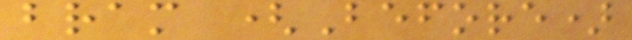bram (Before)
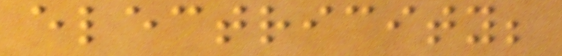electricity;
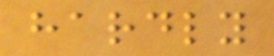hardly
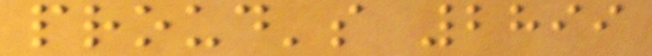proud's 2899
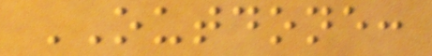OUTDONE:
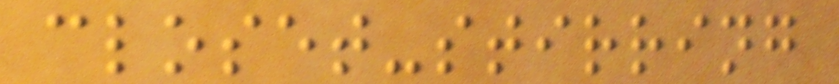closet-stirring
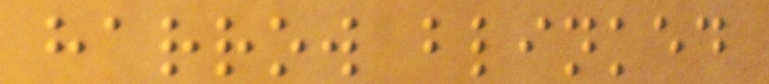harrow blinked
